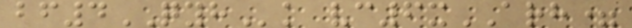bf4QYHk vc6xARH=
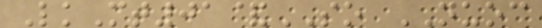LkMt01&SO NUOC
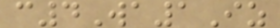c4Wa1Iz
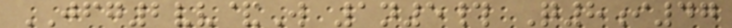JFG2vv&W 1n5# Q8i47
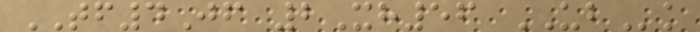TF4Jf 2Xh56 UBk
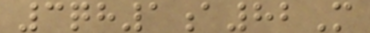3qh1a82M
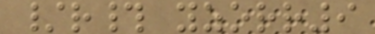/r# yzorr9
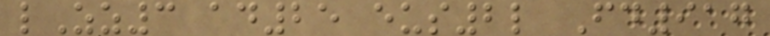lZz3 ad25 eus2l Fd917
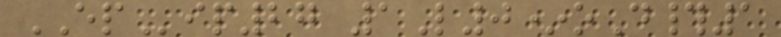EPip27 1L0*oD#1
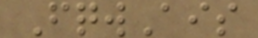FqwAis
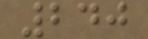240
